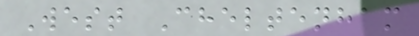West Cheltenham
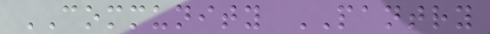COMMUNITY PANTRY
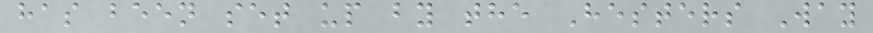has been set up by the Hesters Way
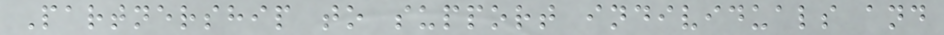Partnership to support individuals and
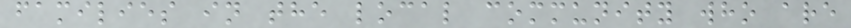families in the local community who are
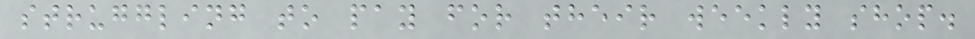struggling to pay for their weekly shop.
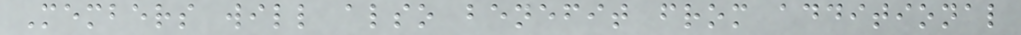Members will also benefit from additional
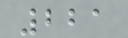221
